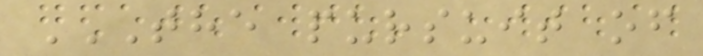THE PURSUIT OF
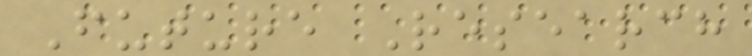Future Research
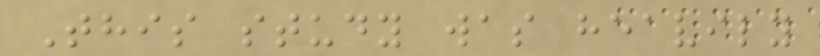This study was heavily
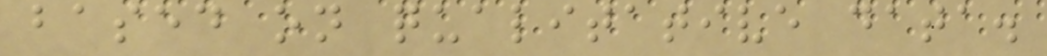based on qualitative data.
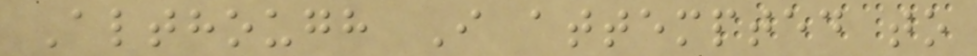Although I attempted to
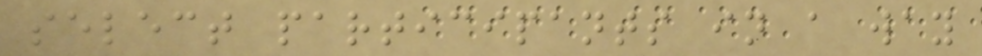select participants in a way
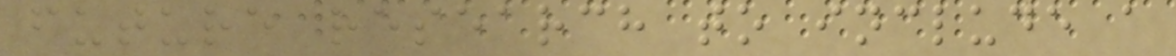future research to include a
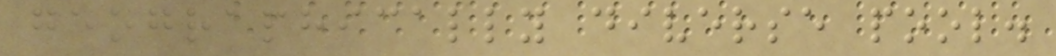geographically diverse pool.
